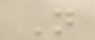N
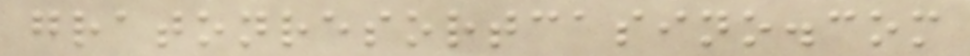gratonresortcasino.com
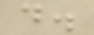d.
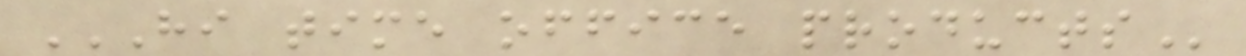HI TIME OFFICE PRODUCTS
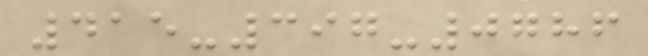415-397-0786
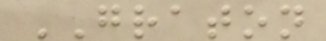GRATON
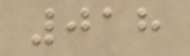018
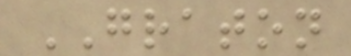GRATON
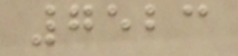7523
